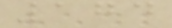174
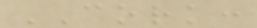CORK:
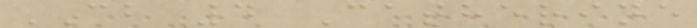CB 4 Catherine
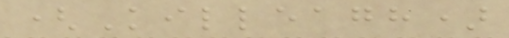(Killeagh)
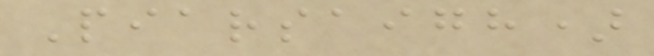Piarsaigh)
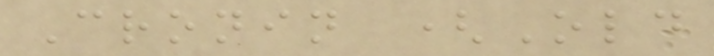Cronin (Old
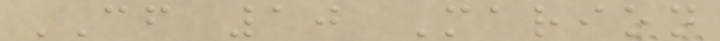CF 10 Marion
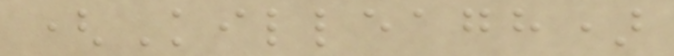(Killeagh)
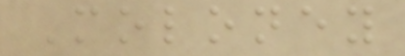Moloney
